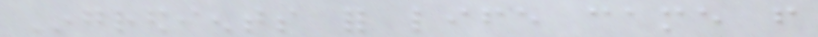Ingredients for life came from
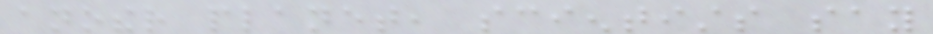another planet, scientists say
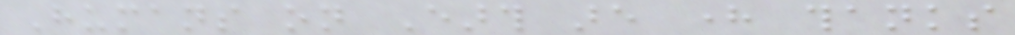Humans on Earth are here thanks
